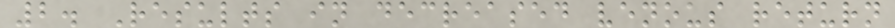2. Results in decreased venous return
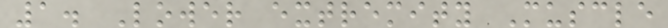1. Lower extremity Muscle
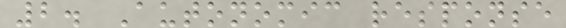2. Autonomic response
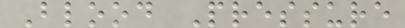Blood Pressure
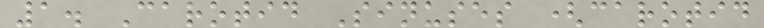1. Carotid Sinuses (carotid
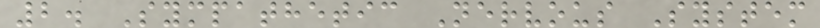2. Sympathetic Nervous System
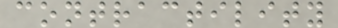contractility
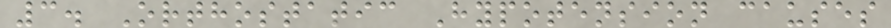3. Orthostatic Hypotension causes
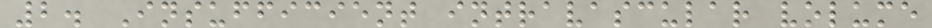2. Insufficient intravascular volume
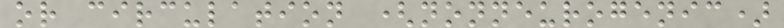or circulation (nonneurogenic)
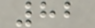82
